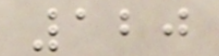120
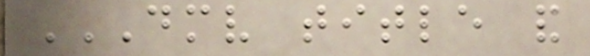DMV TITLE AND
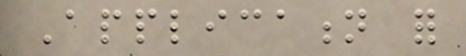Application for
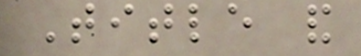Title and
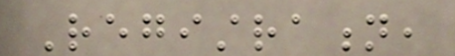Registration,
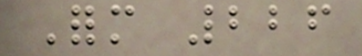Form 226
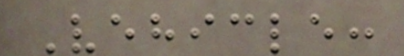Vehicle:
